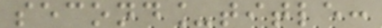second_title:
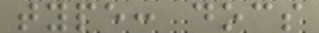type: docs
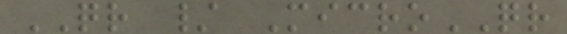QR / MicroQR
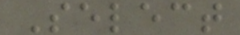Select
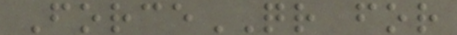ForceQR for
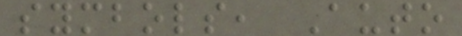symbols, Auto
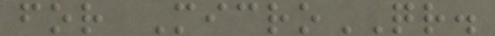for MicroQR.
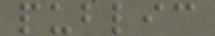public
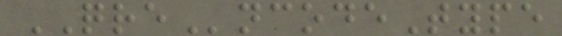QREncodeType
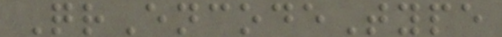QrEncodeType
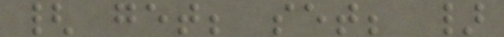{ get; set; }
